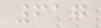617
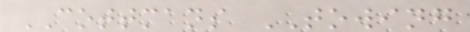COTTMANS TOWING
